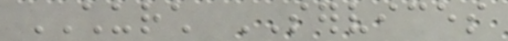CHURCH SERVICES
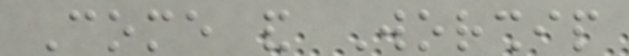Come and Worship
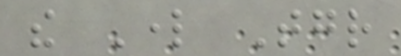the Lord Together
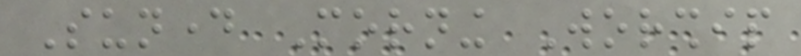Sunday Morning Worship
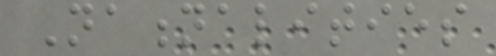Nationalities
